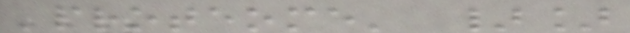'proteome' }]
